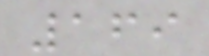169
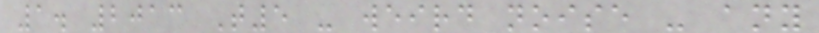1. 2013 T5 - weird noise - any
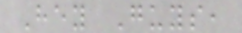Hey Guys,
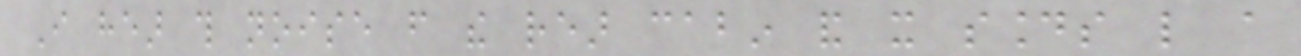I hear this noise from the rear cabin and it sounds like a
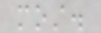most.
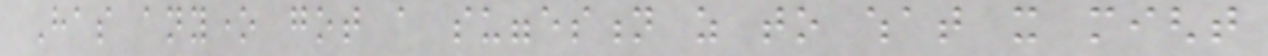Has anyone got a suggestion as to what it might
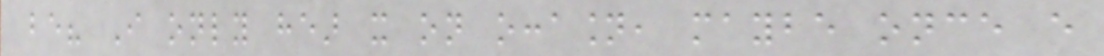be? I only hear it on occasion, maybe once every
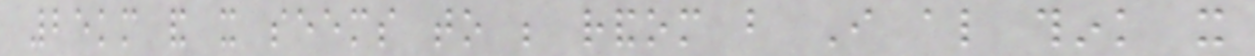25km and it seems to be random but I also think it
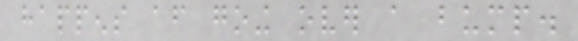happens after going over a bump.
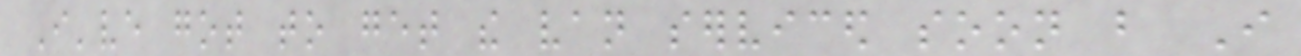I've got to get the van serviced soon but I
